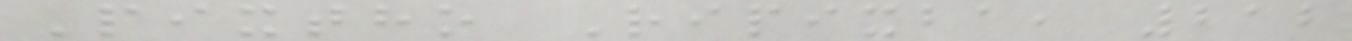Pixtho Ripixba, 212
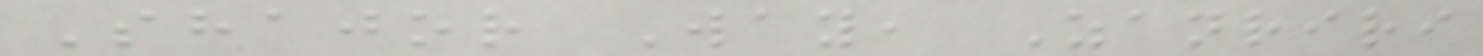Shajor Way, Zanriri
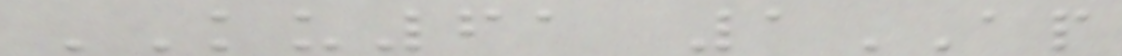KU61 1AP
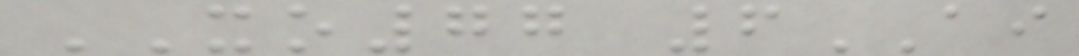XO77 6AI
